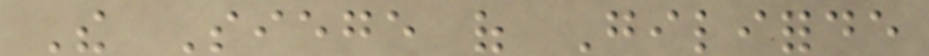The Siege of Giliforde
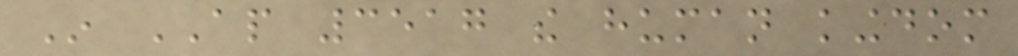In AP 3517 the human kingdom
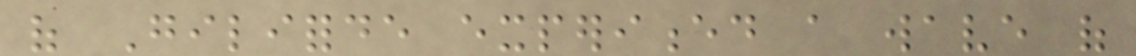of Giliforde experienced a wave of
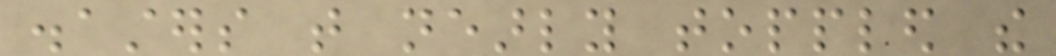disasters that nearly toppled the
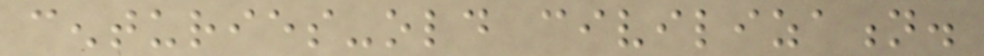centuries-old civilization.
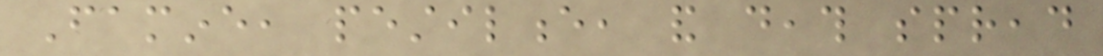Famine, pestilence, and death spread
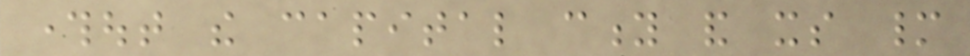throughout the capital city and its many
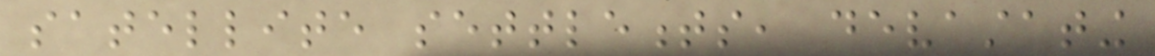satellite settlements, devastating
